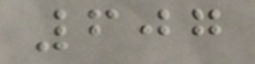607
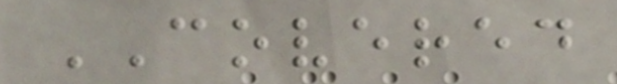COVERED
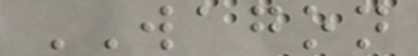WAGON
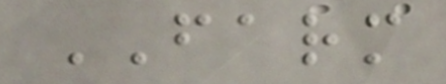FARM
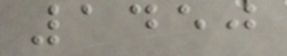1450
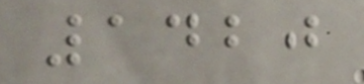1420
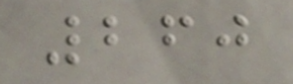260
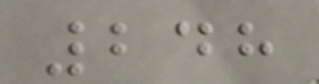248
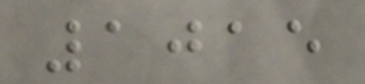1015
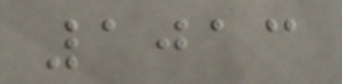1013
